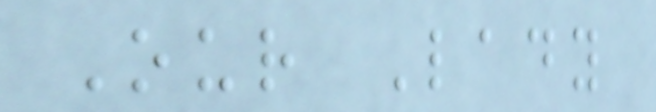Our Lady
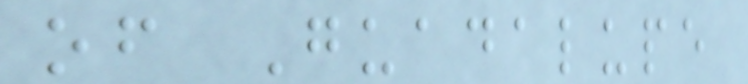of Guadalupe
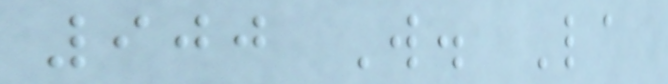900 W. La
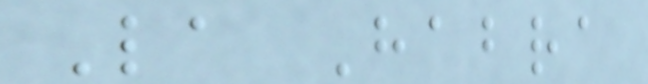La Habra
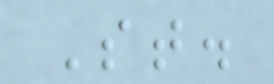St.
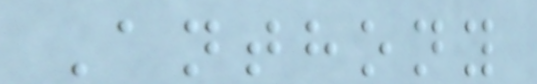Anthony
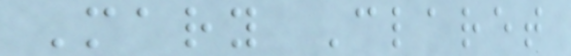Mary Claret
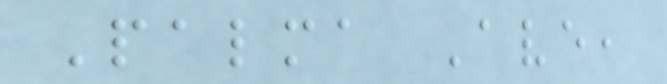Palma Ave,
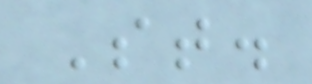St.
